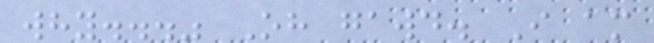why..." Oh gawd. I am
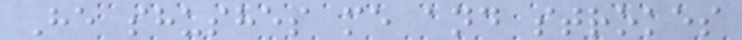He shushes me and strokes
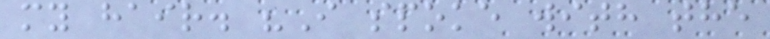my hair. "I spoke with the
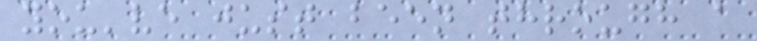you've just been through a
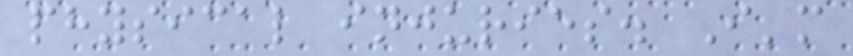physical injuries. I'm
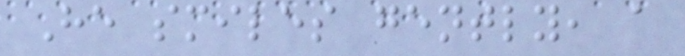He smiles gently, a
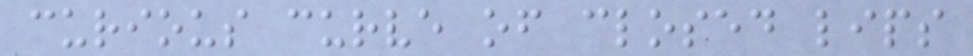curious curve of closed lips
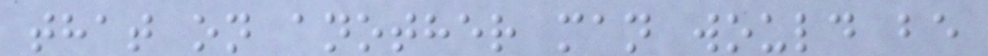that on another man would be
